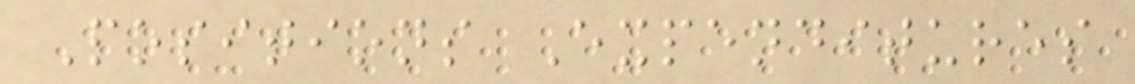Positions Expenditures
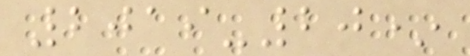2019-20*
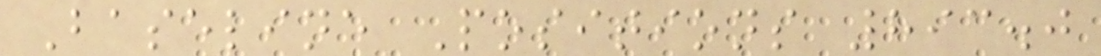Baseline Positions 893.0
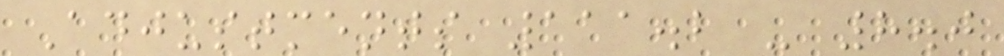Adjustments 111.2 - 8.0
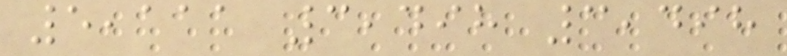5,111 3,498 3,498
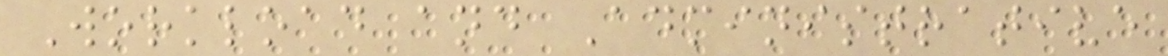Workload and Administrative
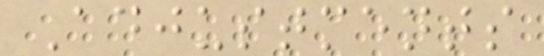Adjustments
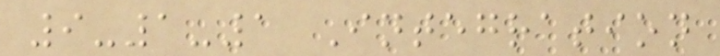9-1-1 Integration
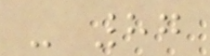- 87
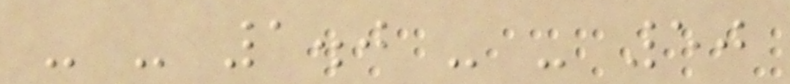- - 1.0 - - 50
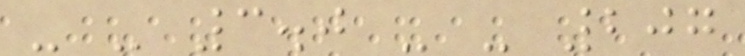- - 3.0 - - 207
